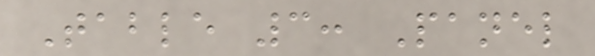Table 3: Panel
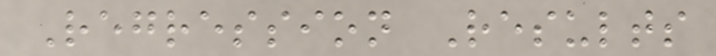Regression Results
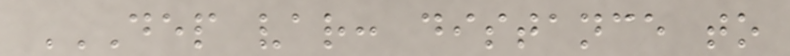DEP VAR: DISTANCE TO
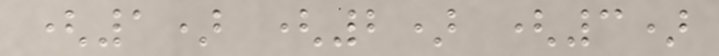(1) (2) (3)
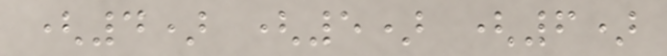(4) (5) (6)
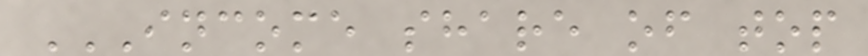INCOME SHARE OF TOP
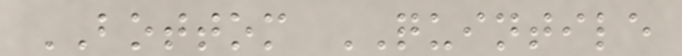BOTTOM QUINTILE
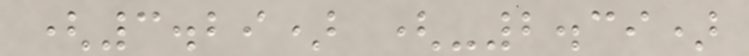(3.29) (-2.39)
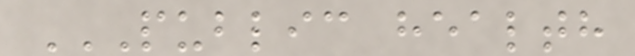PUBLIC HEALTH
